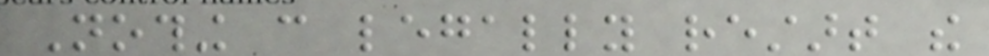Nothing can legally restart the
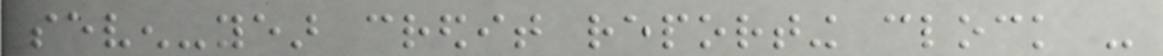seven-year credit reporting clock -
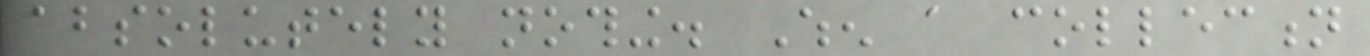absolutely nothing. When a collection
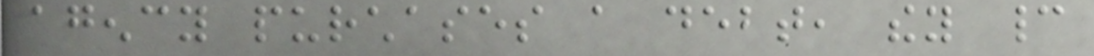agency purchases a debt, they cannot
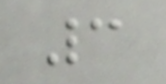3
